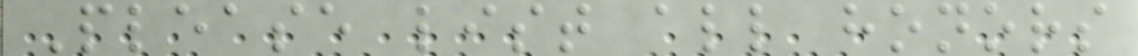Please list all honors
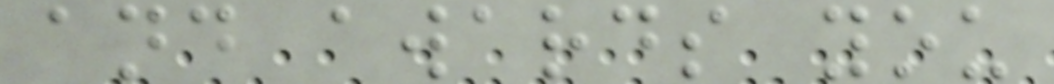and awards you
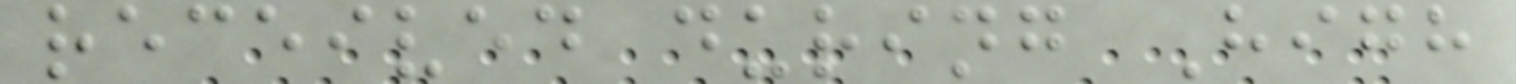received during High
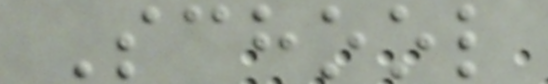School
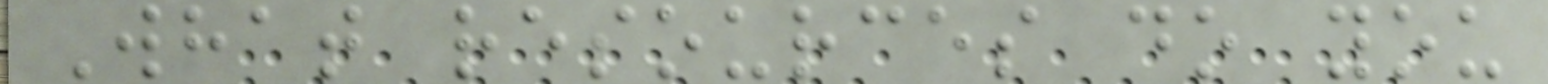What resources do you
